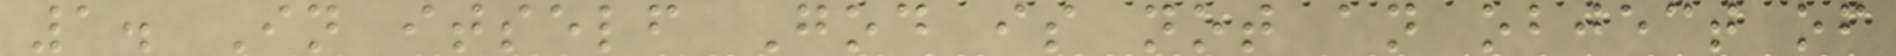1. In itself God is not an object of
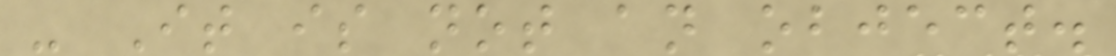- It is not an object.
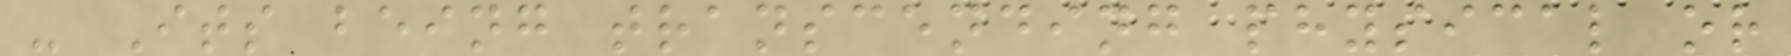- Its being transcending physical or
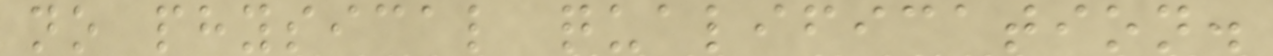no physical qualification.
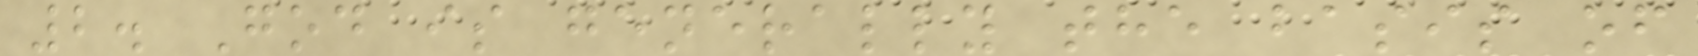2. God is generally the basis of
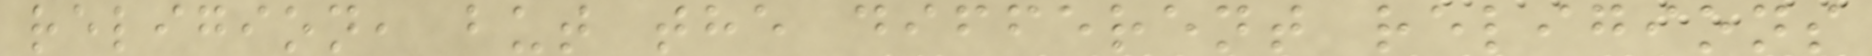religion, but the different religions
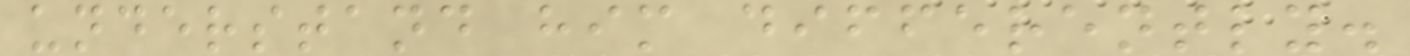understand him differently.
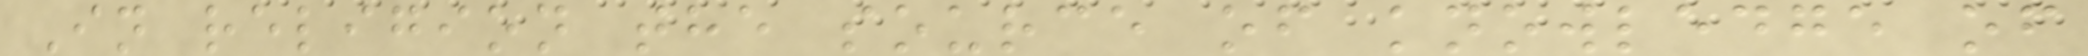In religion the source of knowledge of
